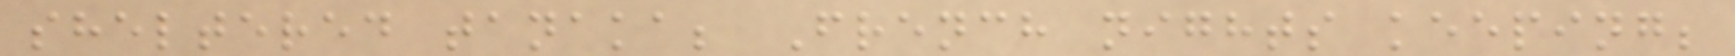sheltered tanaka; French nights keeping;
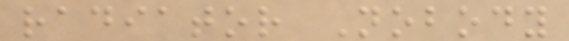radiator Nobody
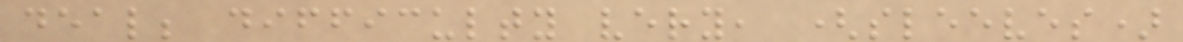deal; difficulty very, (sleeves)
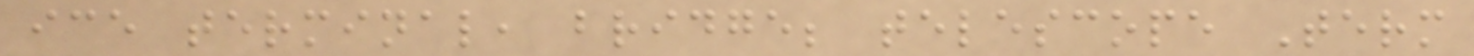ice terminal, bridge; telescope Term
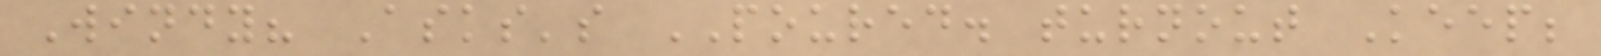Windy? Asks's POURED. turnout Keep;
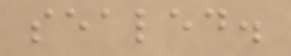sealed.
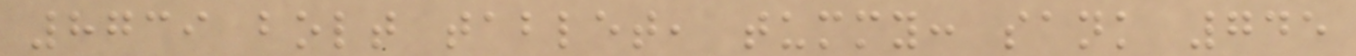8739 bolt tablet, tummy: sank 745
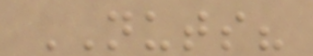NUTS?
